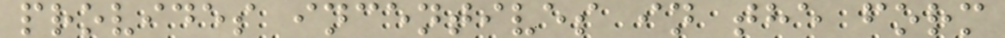provides incentives in the form
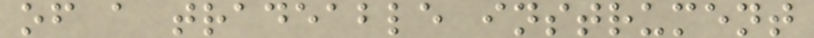of a tradeable instrument
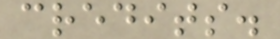credits.
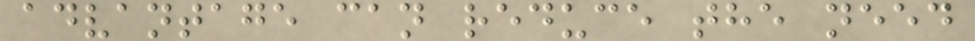advantage can reduce the need
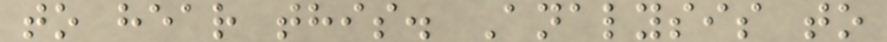to hear this. Analysis to
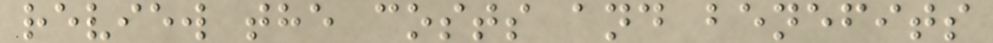review the costs and benefits
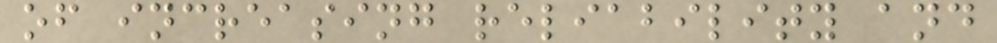of increasing reliability and
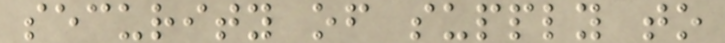security of supply to
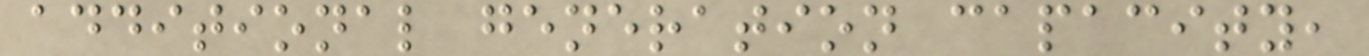additional generation capacity,
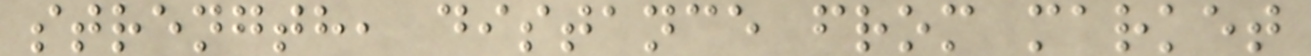strength, distance from market
